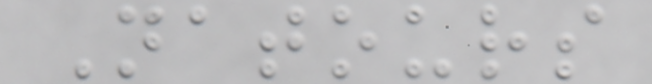Natours
